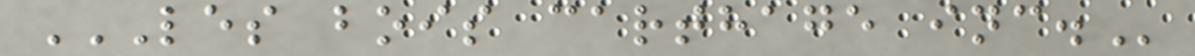LES BOIS CARTHAGE INC.
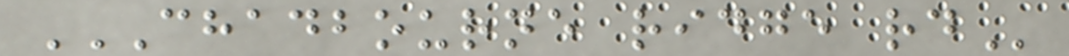CHADBOURNE RIDGE RD
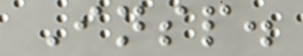Insp.
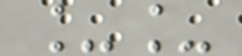__
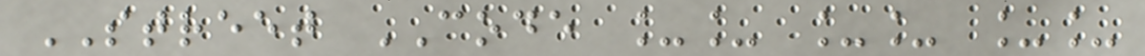STREET CODE __ __ __
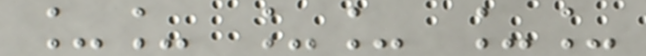__ __ __
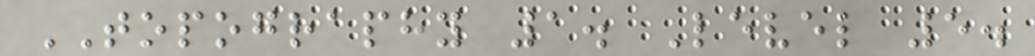TOPOGRAPHY 1. Level 5.
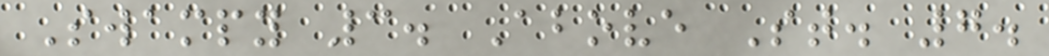Swampy 3. Above St. 7.
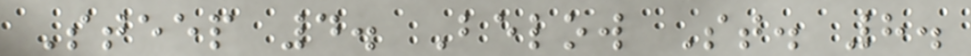Steep 4. Below St. 8.
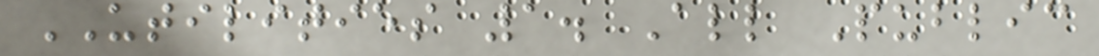UTILITIES 1. All Public
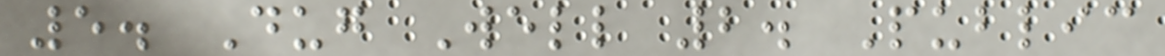5. Dug Well 2. Public
